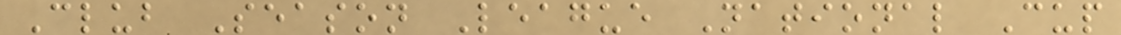Club Season League National Cup
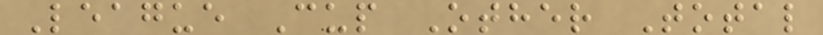League Cup Other Total
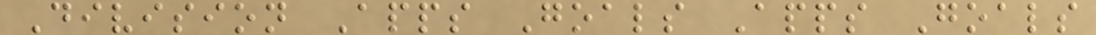Division Apps Goals Apps Goals
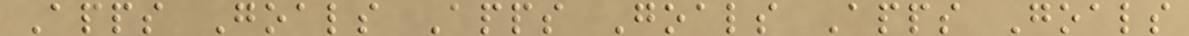Apps Goals Apps Goals Apps Goals
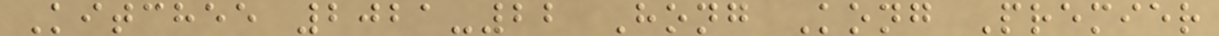Kitchee 2021-22 Hong Kong Premier
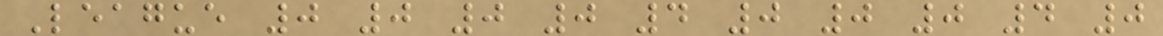League 0 0 0 0 4 0 0 0 4 0
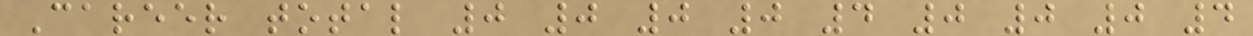Career total 0 0 0 0 4 0 0 0 4
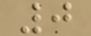0
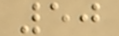50
